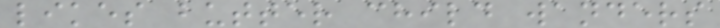likes butter child wanders
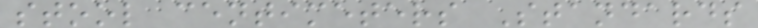stool centimeters Standards
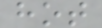hot
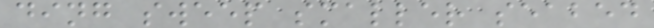ding sweep smaller seabed
